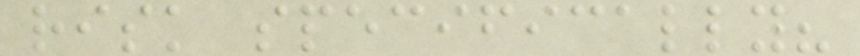risk specifically?
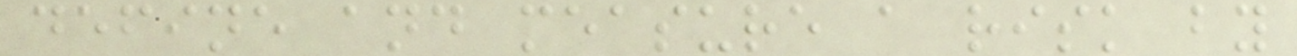define and measure a risk by
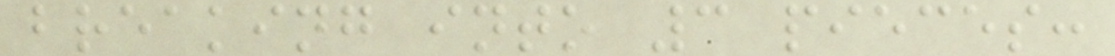breaking into 3 pieces:
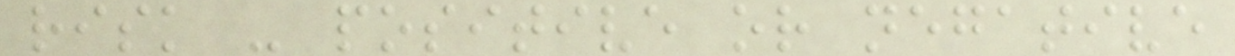risk - positive or negative
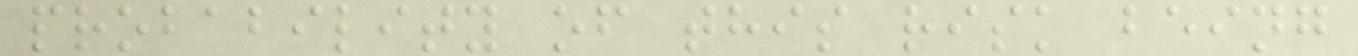probability of this risk being
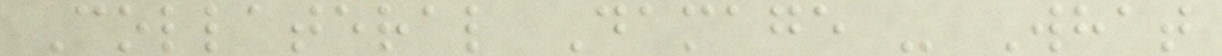Collateral Damage - What
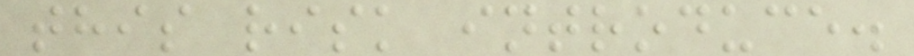this risk introduce.
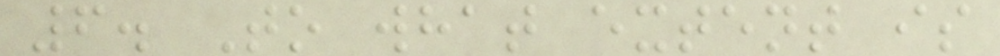6. To what extent is
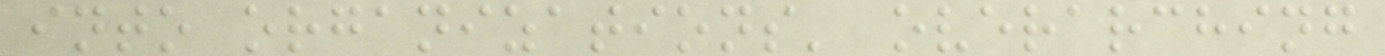into organizations' overarching
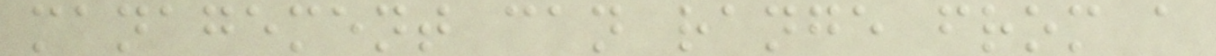management can range from a
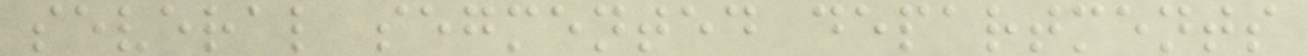several segmented departments
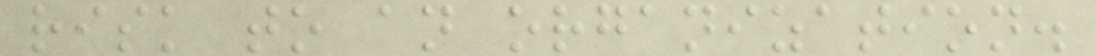risk to an organization.
